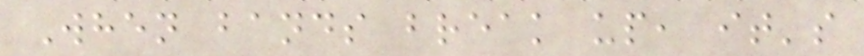When bands break up, it's
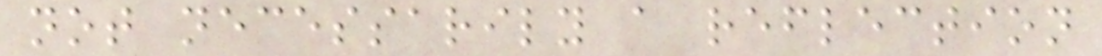not necessarily a reflection
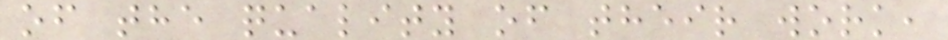of the quality of their work,
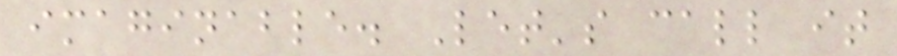imaginable. Let's call it
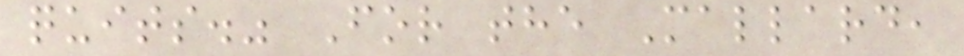quits." For the Mallard,
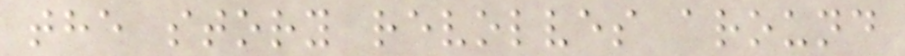the story revolves around
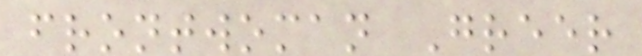frontwoman Greer
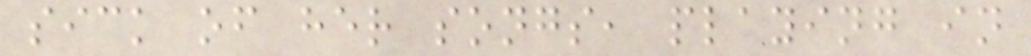sick of her songs, playing in
